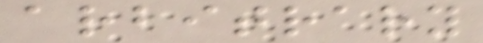arbitrary
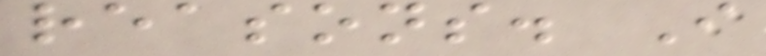reasons. I
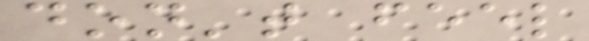don't feel
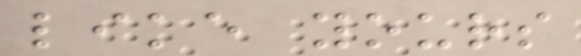like yours
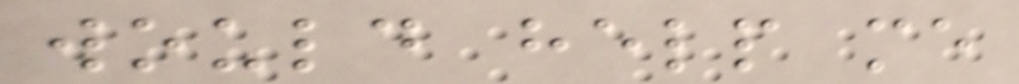would help me
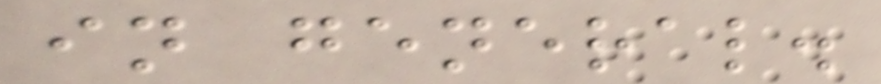in general.
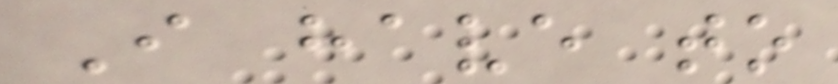I have to
